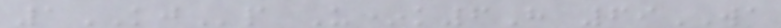1KJp U*k6H 69WA
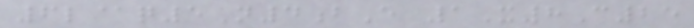6l@q5N4bE 1X8C25
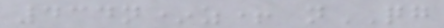434n*z+ nQG
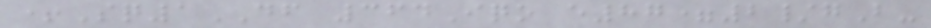+Sq1DF 364Iqo e87=2/gB-
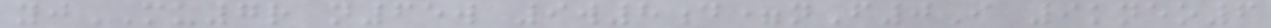yjMU7r n65w 9w8d=nF0I 9kneo6
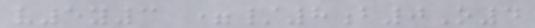v5y3 =/8b0O4
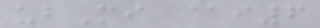ubMi @i6
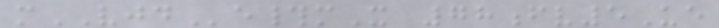mVJDe#mX 78fv5Ue
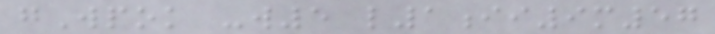gWpok -w5 l1ii9m57
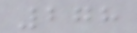278
